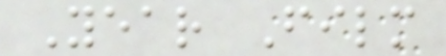Year Film
